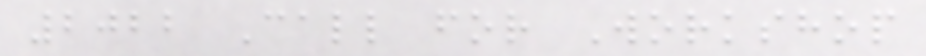2022 Call for Workshop
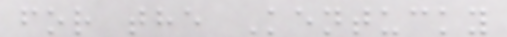for the Kentucky
